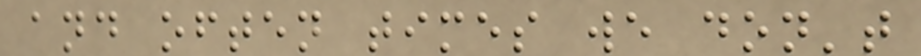and often times we don't
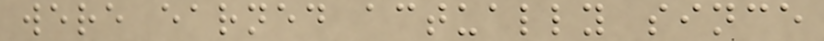were earned actually since
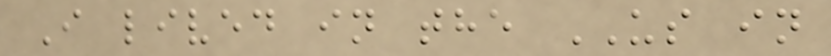I lived in the US in
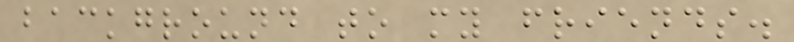background to my friends.
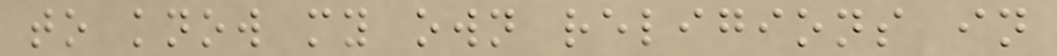to know my own religions in
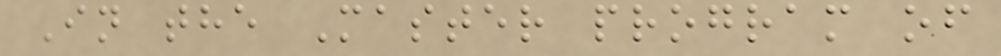In the Master program of
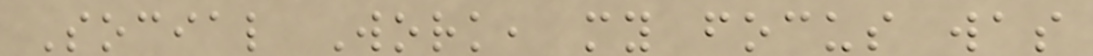Social Work, my focus was
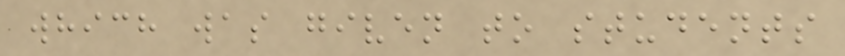which was given to students
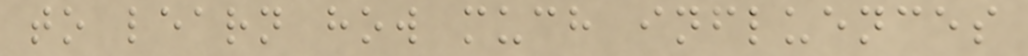to learn how much influences
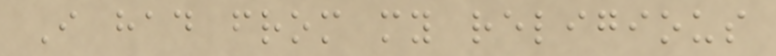I had from my religious
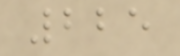225
